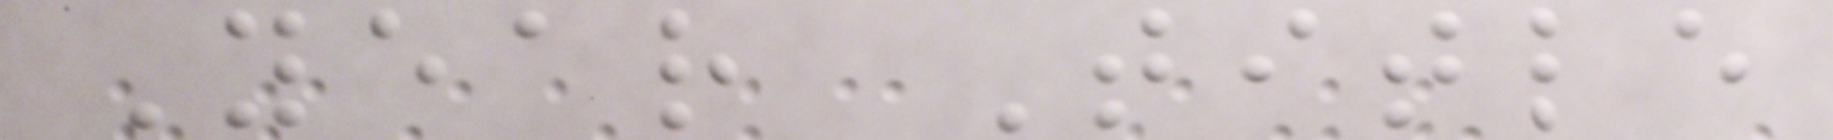Year Title
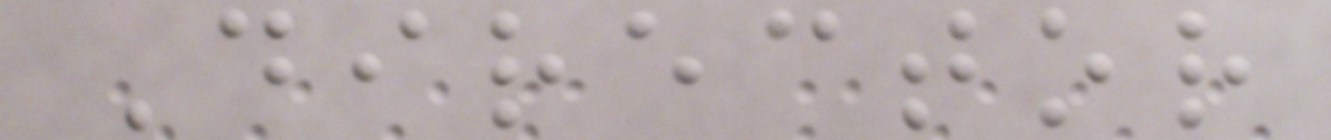Director
